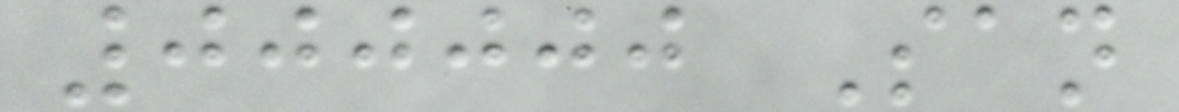000000 San
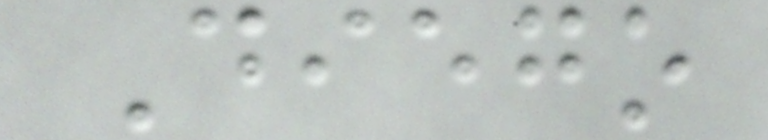Diego
